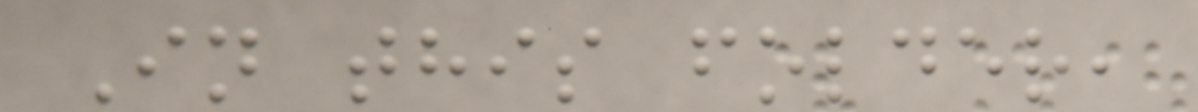In this folder,
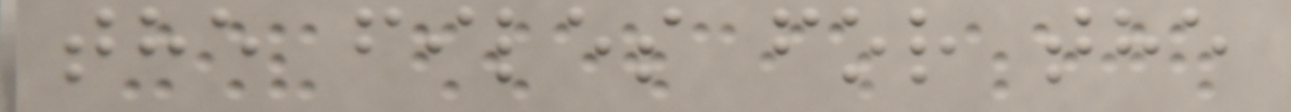the files for the
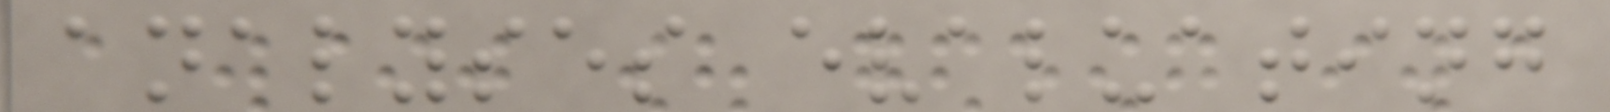analyses evaluating
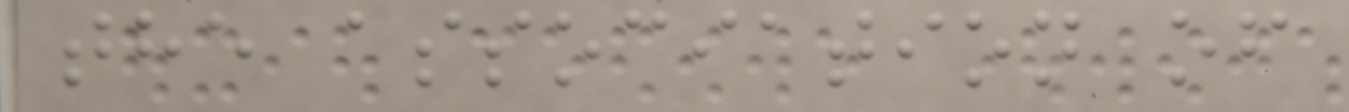the association of
